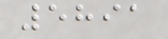5891
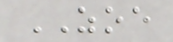ZOE
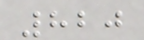820
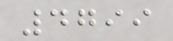4799
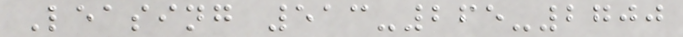Leasing 513-265-2700
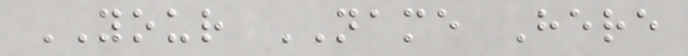YOUR NAME Here
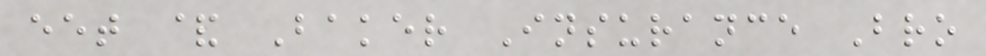eet & Baker Insurance Bro
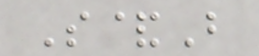S&B
